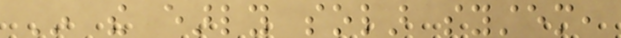In the early solar system,
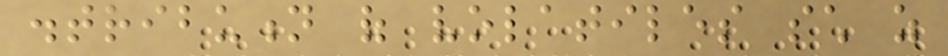distribution of volatiles such as
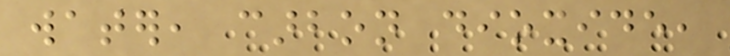water, carbon dioxide,
